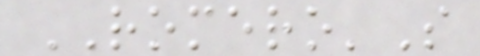ROMERO'S
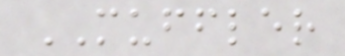MUFFLER
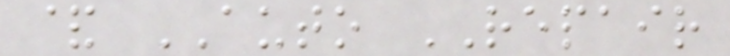& AUTO REPAIR
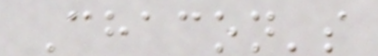Chacon's
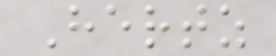Hertz
